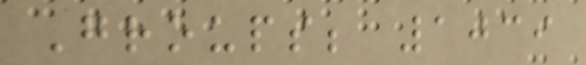Groups; 1039
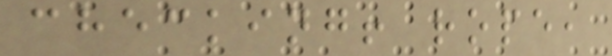checking! rope,
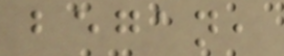began,
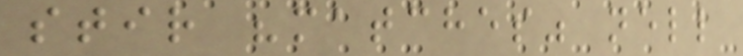stir "matches" nell
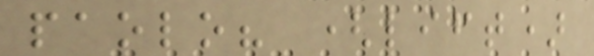paolo? (lift)
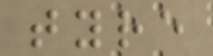tyre
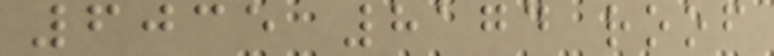6035 8174 roof
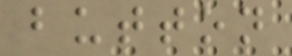button
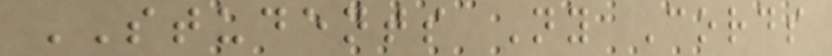STUDENTS Ny Cords
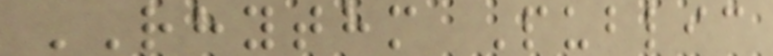RHYTHM Public
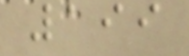199
